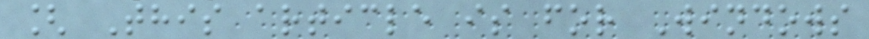[ This article is for Windows
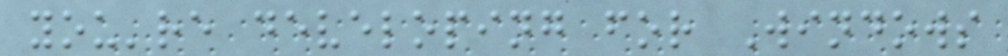you're developing for Windows
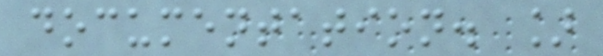documentation. ]
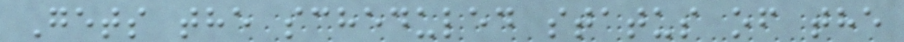Gets the scheduled status of the
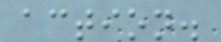action.
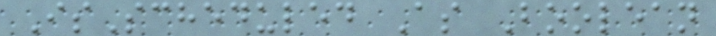IsScheduled As Boolean
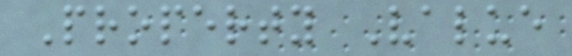Property Value
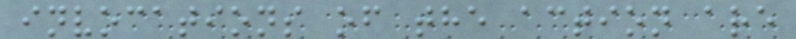invocations of the action are
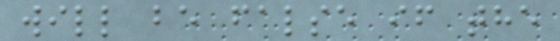will be false if the
